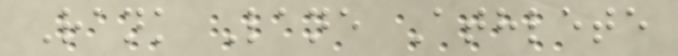Rank Lane Athlete
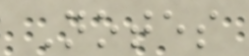Notes
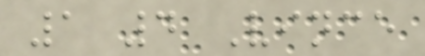1 4 Vince
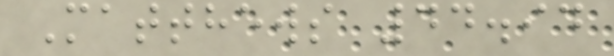Matthews 44.94
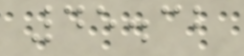45.32
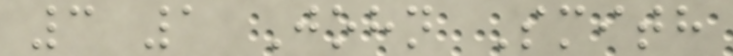3 1 John Smith
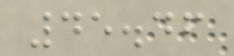45.46
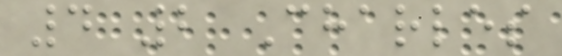4 2 Charles
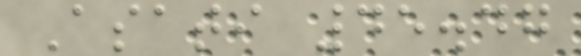Asati 45.47
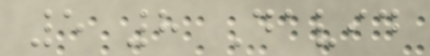5 8 David
